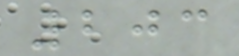203
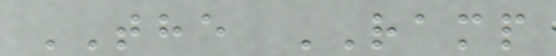THE RAMP
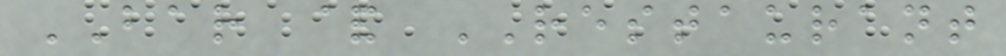BAR & RESTAURANT
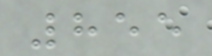855
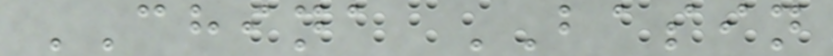CHINA BASIN
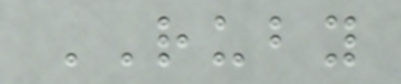RUBY
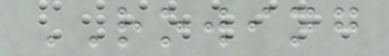ROWING
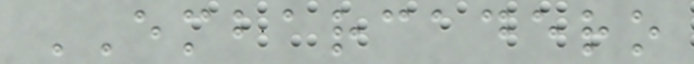EMBARCADERO
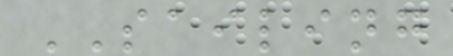SAILING
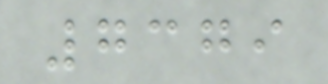7379
